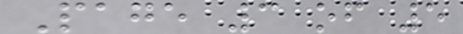Page 3 of 5
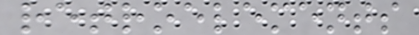retroelements
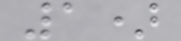1)
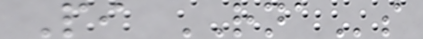Pi RNAs
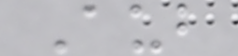Aub
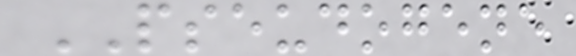PSEUDOGENE
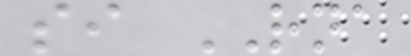si RNA
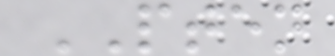PTEN
